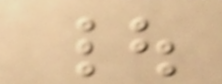|
